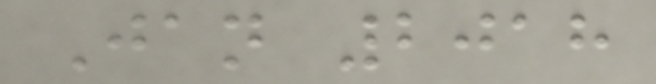Jan 2018
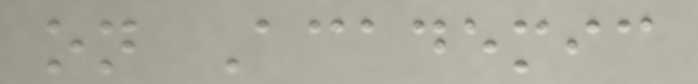on Academic
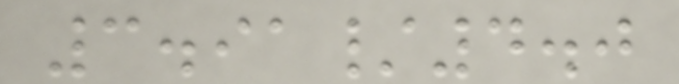3.91/4.0
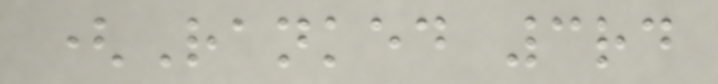(Ranked 3rd
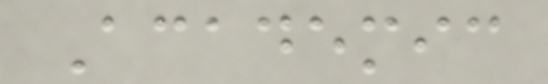Academic
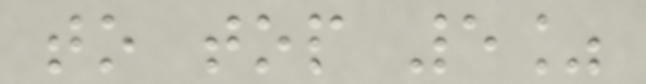to top 5%
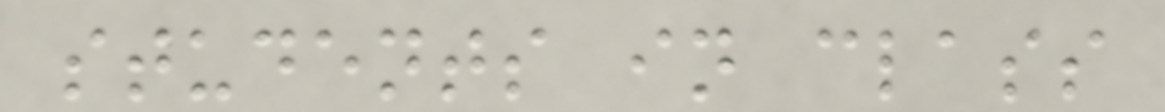students in class
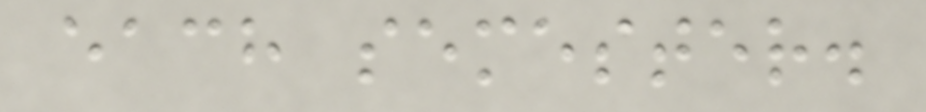each semester.
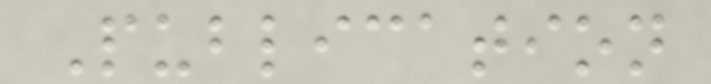Publication
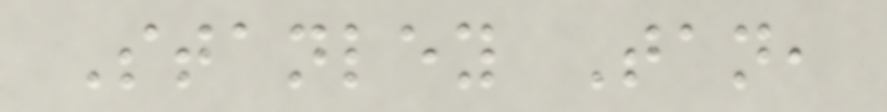Stanley Tan,
